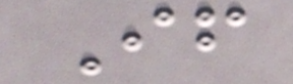If
